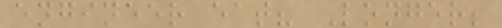engineer eat? Longer;
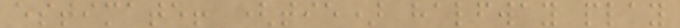estimate! (tie) halfway play
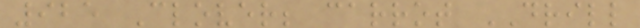925 Clover; carrot DRILL
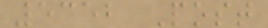5352 Post
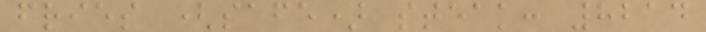fries (safe) steak: 8214
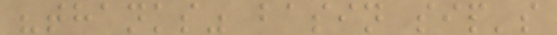"thanks" basin sip's
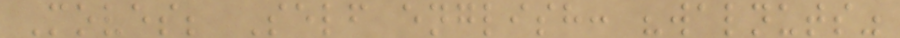Moves; Self english: "walnuts"
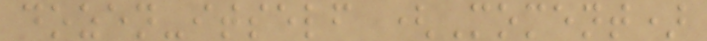dozen-itself (Moment)
